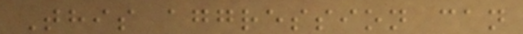This aggression can
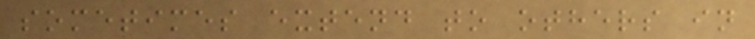sometimes extend to others in
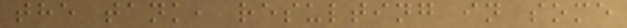the tank, resulting in some
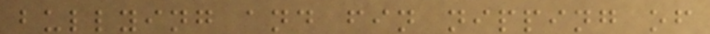bullying and fin nipping of
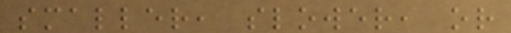smaller, slower, or
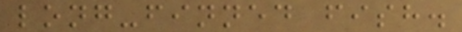long-finned fish.
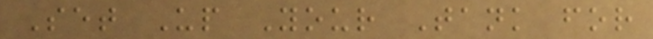Set Up Your Tank for
